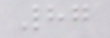87
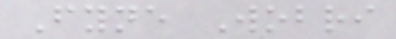Fyne Wobri
